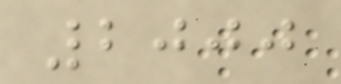2000
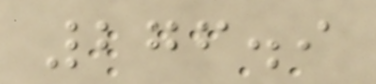276.9
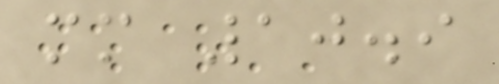mm 10.9
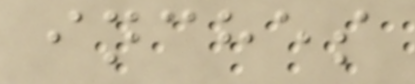inches
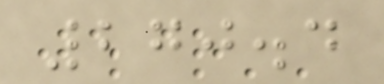270.4
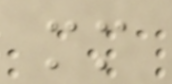mm
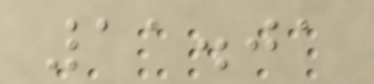11.01
